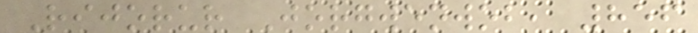Rijorur Jorgwenwob, 856
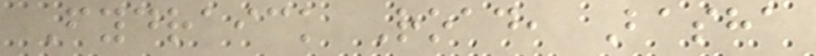Fydraick Road, Basha
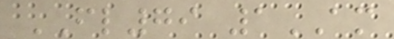FL79 1AM
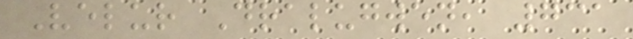Velur Dralugwen, 731
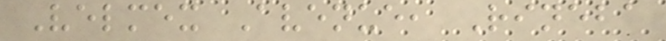Velmex Avenue, Rineba
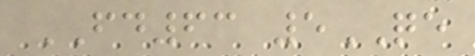FD63 5QE
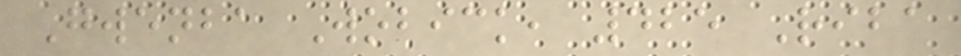Gwenba Wobick, 425 Riba
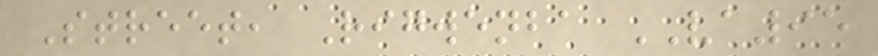Street, Rigwenba VA95
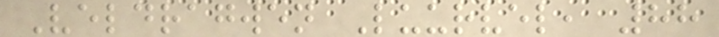Veldragwen Luurvel, 88
